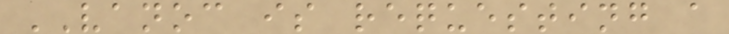VANOC is requesting a
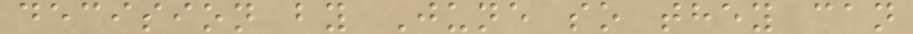decision by June so they can
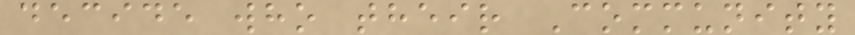decide who their Community
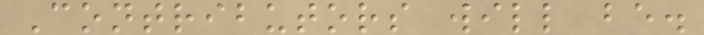Contributors will be.
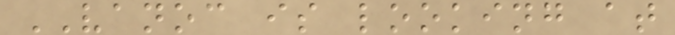VANOC is looking at
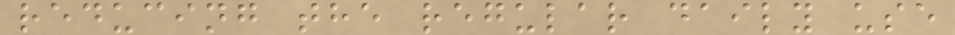reducing the regular daily use
